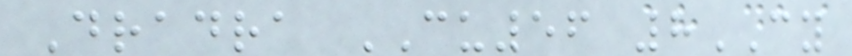Dradra CU56 8CY
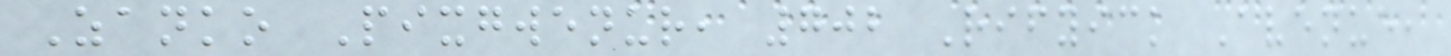Zanko Pixgwenur, 702 Rifyick Avenue,
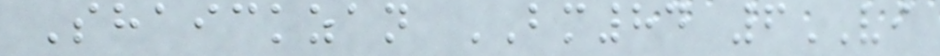Shaickzan BM84 6VI
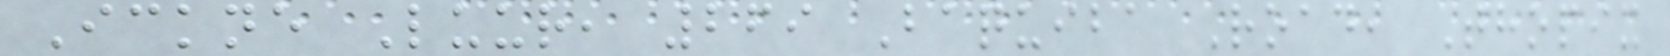Ickne Luur, 269 Baquiba Road, Thopix
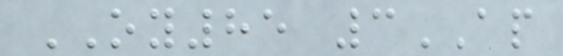OY85 3AP
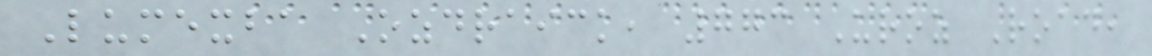Lumexba Ozdraick, 773 Uroz Road,
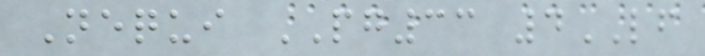Nequi PG33 4LF
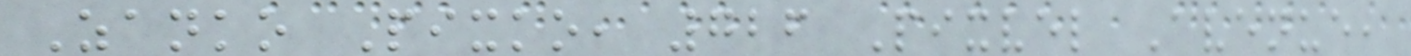Zanko Pixko, 726 Pixvel Avenue,
